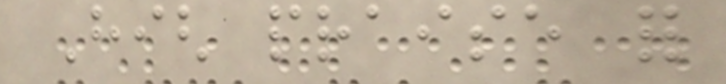High praise for
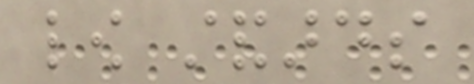low standards
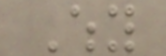Why
